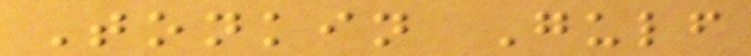Tonkin Gulf
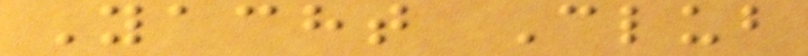Yacht Club
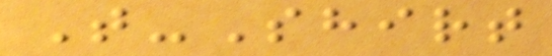T-Shirt
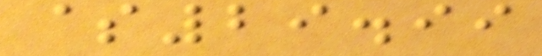$29.99
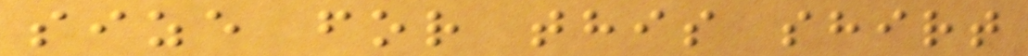size for this shirt
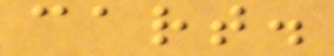cart.
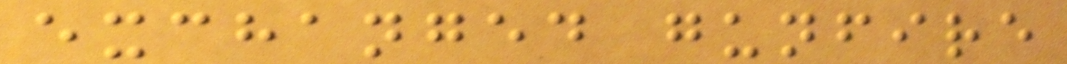exchanged gunfire
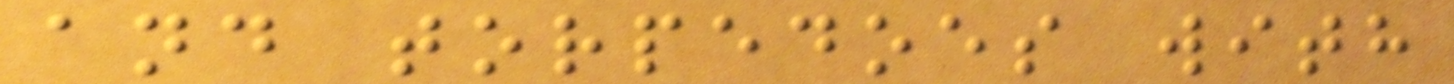and torpedoes with
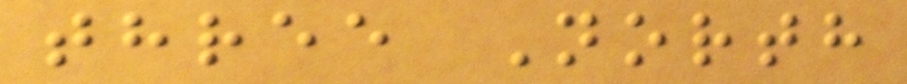three North
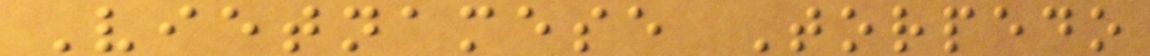Vietnamese Torpedo
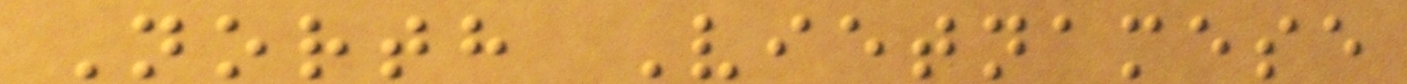North Vietnamese
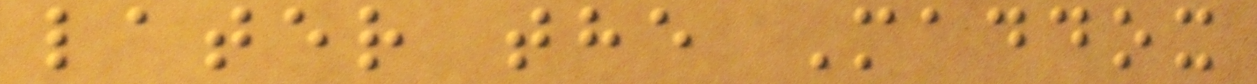later the Maddox
